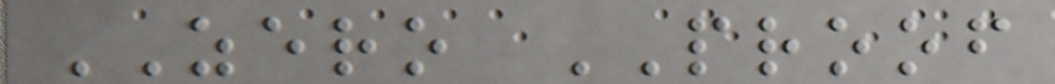ZERO PROOF
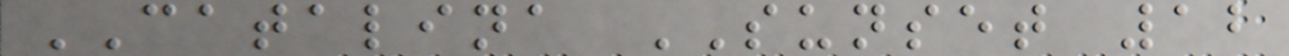CATALINA SUNSET 12
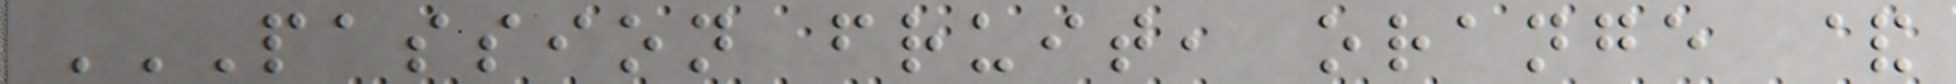PASSION FRUIT, ORANGE &
